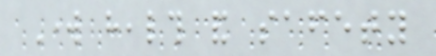Work health and safety
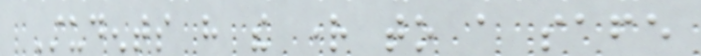Students have the right to a safe
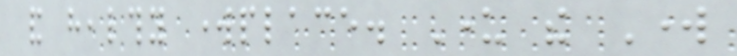and healthy workplace. Under the Work
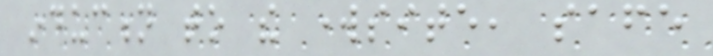induction to the worksite, safe
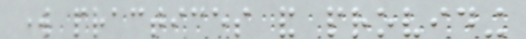work practices and providing
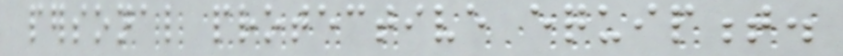personal protective equipment.
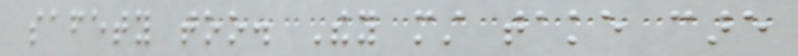safety too. They must take care
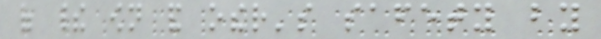of their own and other's safety by
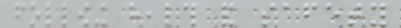following health and safety
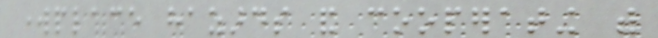workplace hazards and cooperating with
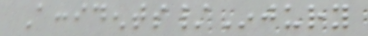Accidents/Injury
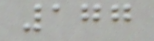177
